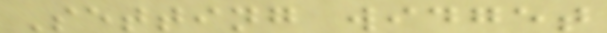Setting widget
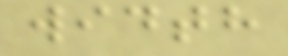width
